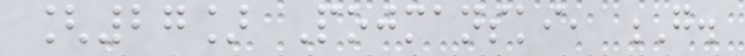[27] Pojmanski, G.
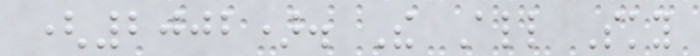(2002). The All Sky
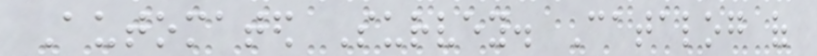Automated Survey. Catalog of
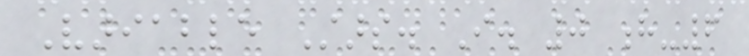Variable Stars. I. 0 h-6
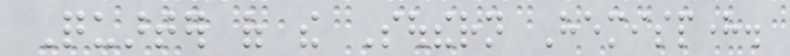Quarter of the Southern Hemisphere.
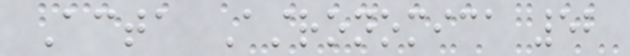Acta Astronomica 52
